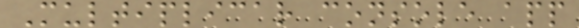Multiplicar console app
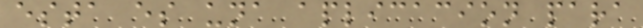esta es una aplicacion para
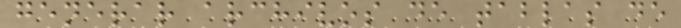generar archivos de tablas de
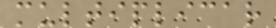multiplicar
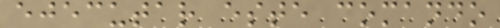ejecutar este comando
